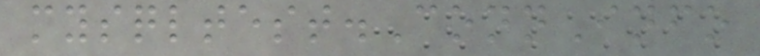mysqltest.ConnInfo
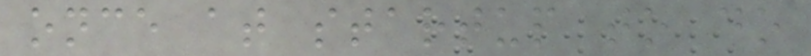once at startup to do
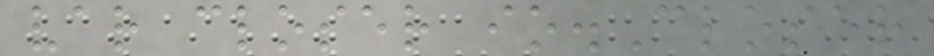var closer io.Closer
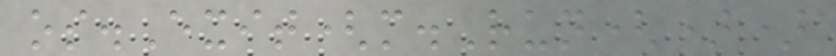os.Exit(m.Run())
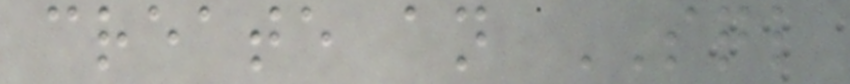create an SQL
